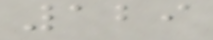129
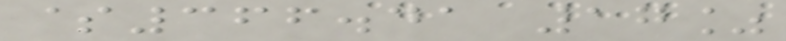$366.41 17%
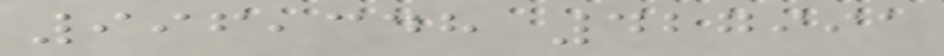996,348 427991
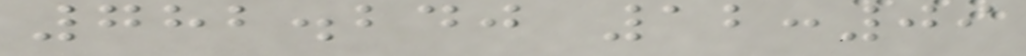782.240 12:09
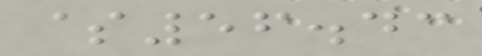$56.43
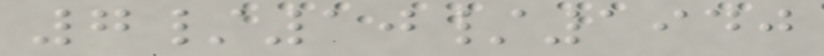7/10/1940
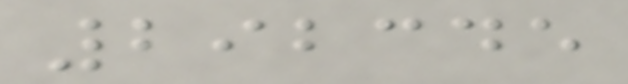292345
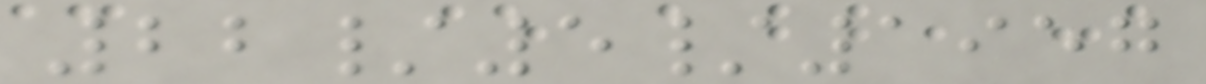22/5/1957
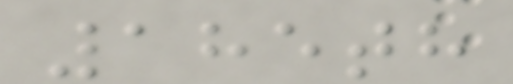185th
